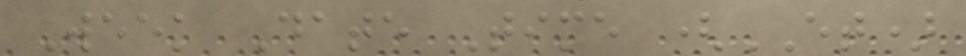Week Date Time (ET)
